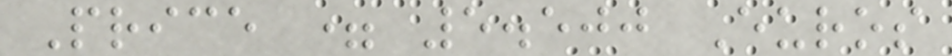Price = 5.500 Euros
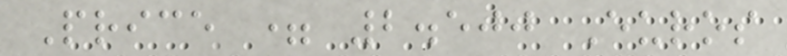Price = 2.500 Euros
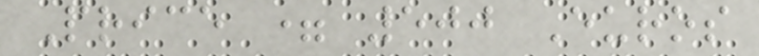Price = 500 Euros
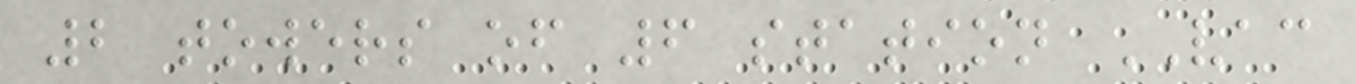2 towers of 6 station VAC
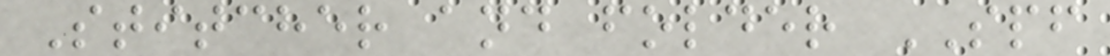Stitcher and folder SPF
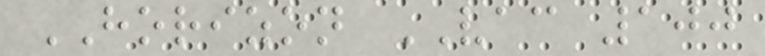HORIZON VAC 100
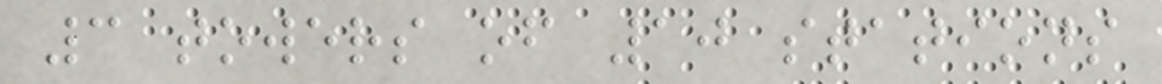3 towers of 10 stations
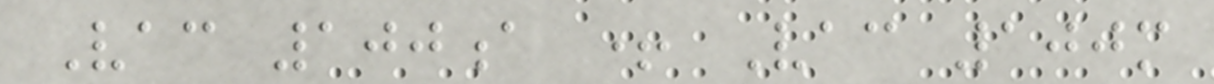Vac 100a + Vac 100m
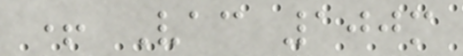+ Vac 100m
